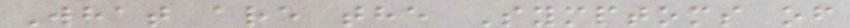What are the Symptoms of
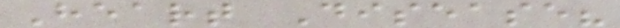Heart Disease?
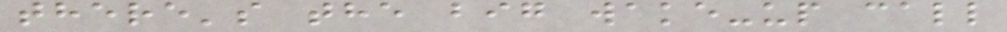there's the big wake-up call
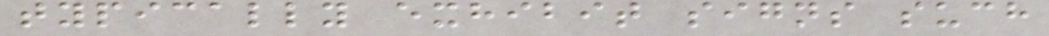typically exhibit signs such
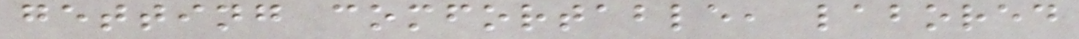getting comfortable, labored
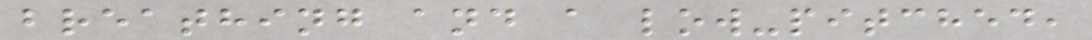breathing and a low-pitched,
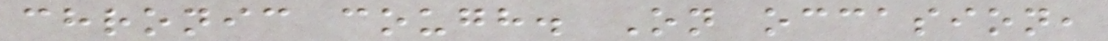chronic cough. On occasion,
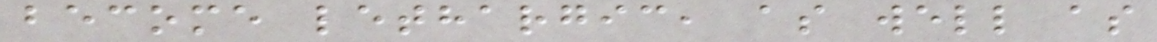become lethargic, as well as
